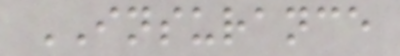INSURANCE
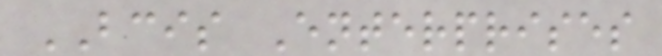BCIS Enterprises
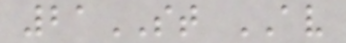21ST AV
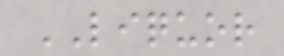LIQUOR
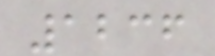1236
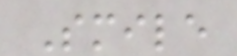Smile
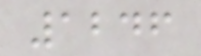1246
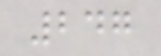247
